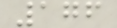176
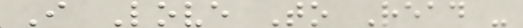I Love To Read -
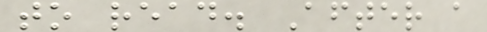to read. After a
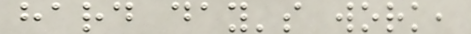hard day's work,
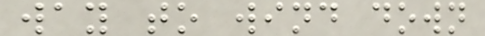way to wind down
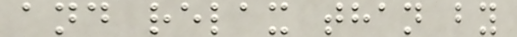and relax than by
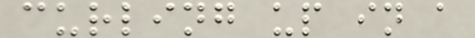curling up in a
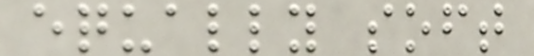equally soft
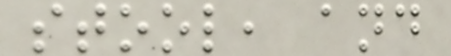stool, and
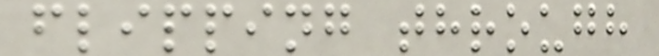flipping through
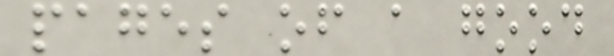pages of a good
